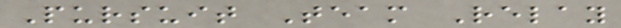Pursuit Team Relay
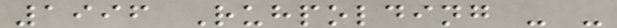1996 Ruhpolding - -
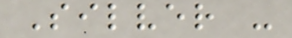Silver -
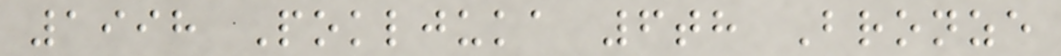1998 Pokljuka 6th Bronze
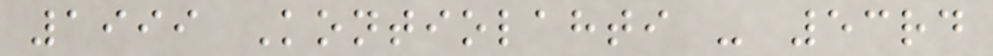1999 Kontiolahti - 53rd
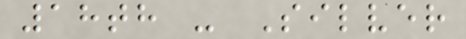18th - Silver
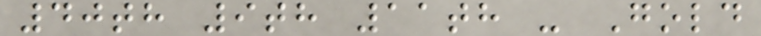40th 9th 11th - Gold
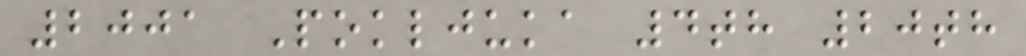2001 Pokljuka 4th 20th
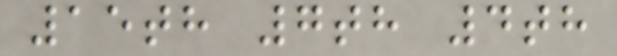15th 7th 4th
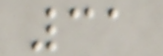31
